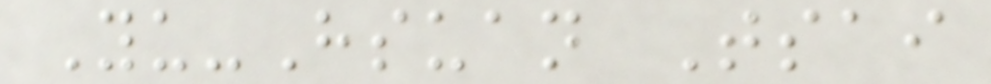Yu-Hsuan Tsai
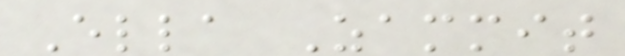Ella Zammit
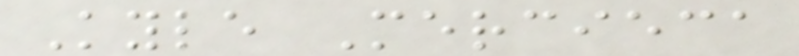Kyle Mercieca
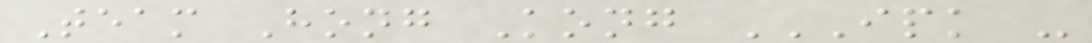Team Hong Kong IPK -
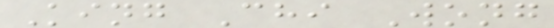King Chi Wong
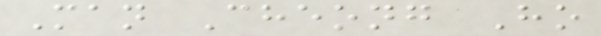Man Cheong Ho
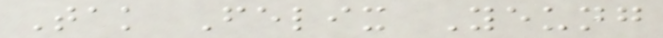Tak Felix Yeung
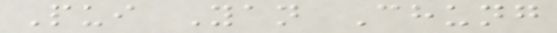Pui Yan Chung
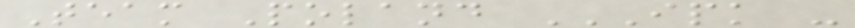Team Poland IPK -
